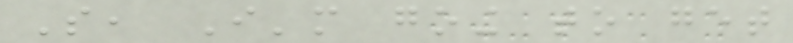So, I'm going to get
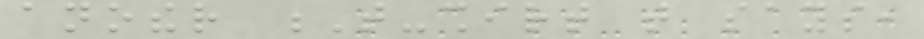another T-shirt that says,
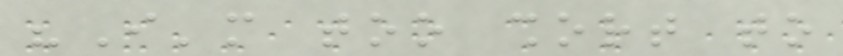"I'm too short to
